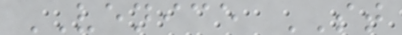VENICE ST
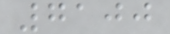7100
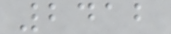2412
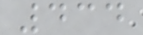434
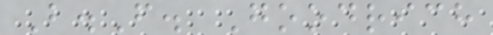B.F. Goodrich
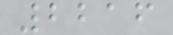2216
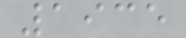1935
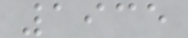1935
